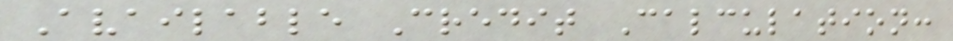Available Credit Calculation:
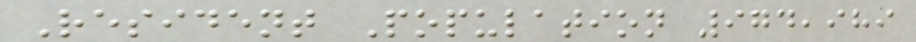Resident Population 974,989
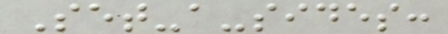Set-a-sides:
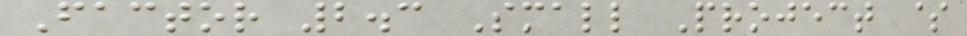Factor 2.3 Small Project $
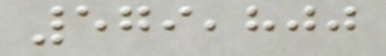579,800
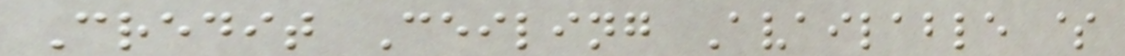Credit Ceiling Available $
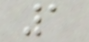1
